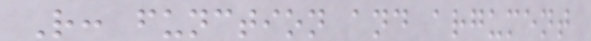R: function and argument
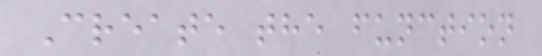Create the function
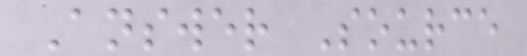Answer Source
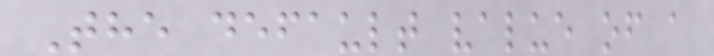The default value of a
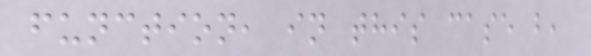function, in this case b,
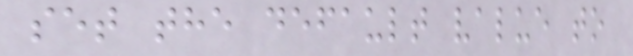set the default value to
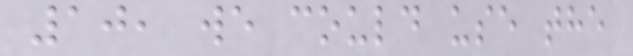10, we could use the
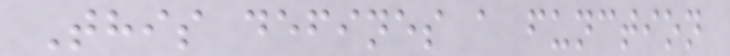This defines a function
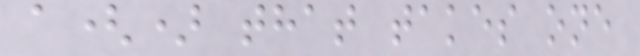a() that takes one
